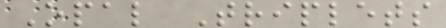Opal Triplets
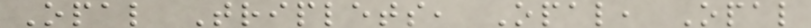Opal Triplets, Opal, Opal
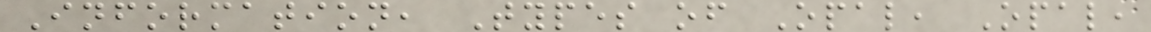Information, Types of Opal, Opal,
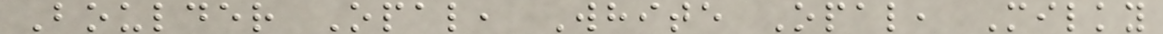Boulder Opal, White Opal, Milky
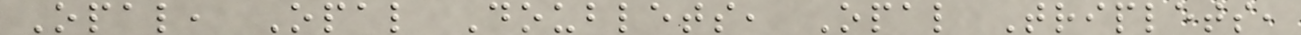Opal, Opal Doublets, Opal Triplets,
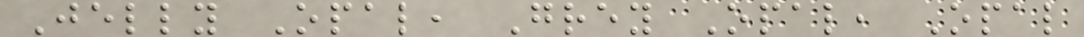Jelly Opal, Grey Opal, Opal
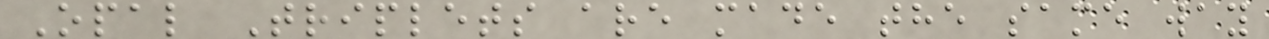Opal Triplets are made the same way
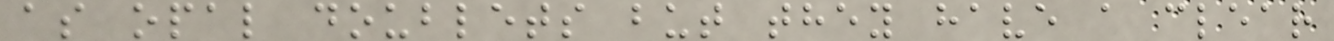as opal doublets but they have a clear
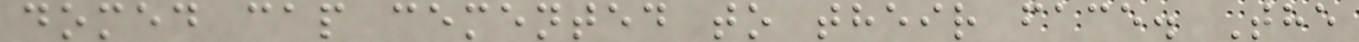domed cap cemented to their face. The
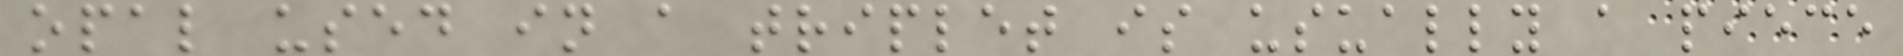opal used in a triplet is usually a piece
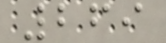269
